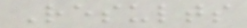Results
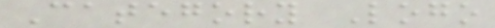Category Logo
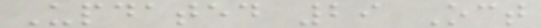Updated 29 Oct
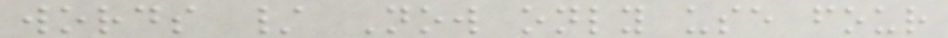words / Now only use four
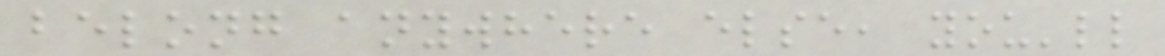belong anywhere else, you'll
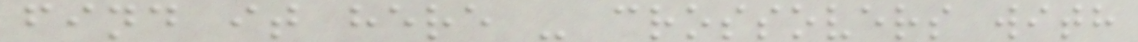find it here - crossovers with
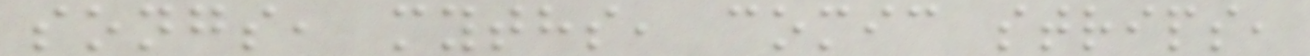songs, myths, comic strips,
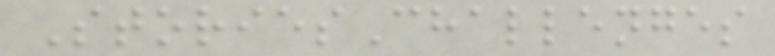StoriesChallenges
